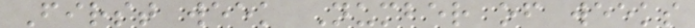First week Number of weeks
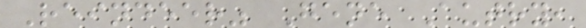Reindeer" Gene Autry,
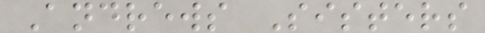Andrews Sisters
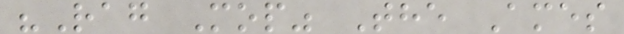"Rag Mop" The Ames
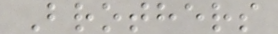Brothers
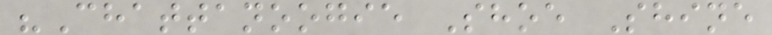"Chattanoogie Shoe Shine
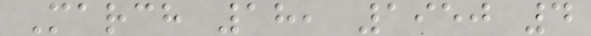March 18, 1950 4
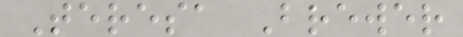Teresa Brewer
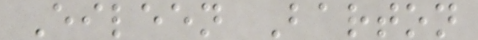Eileen Barton
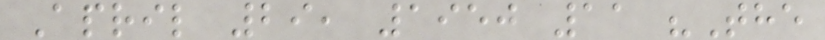April 29, 1950 11 "The
